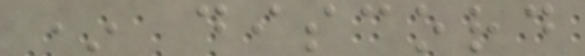* discord
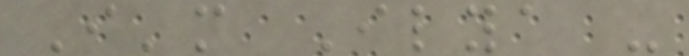I'm Ilya -
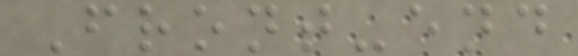Front-end
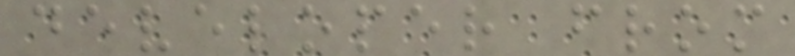developer from
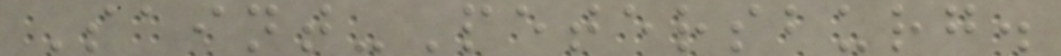Saint-Petersburg.
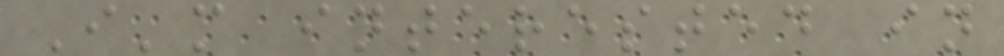I'm interested in
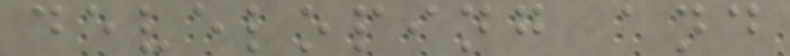developing and
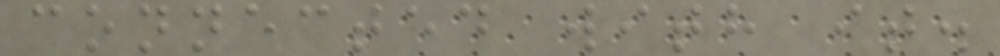connected with it.
